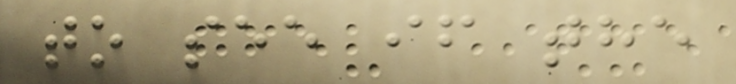to see if the
